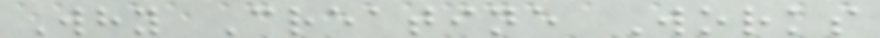Why Creatine Works
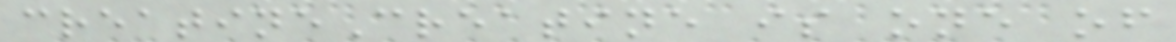creatineCreatine is one of
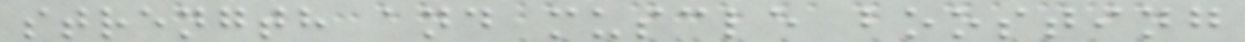strength and muscle boosting
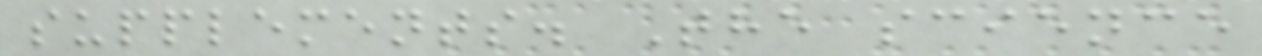supplements. The science
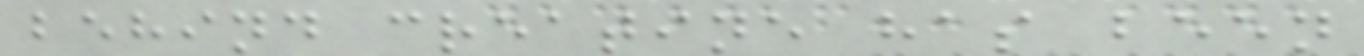behind creatine has been
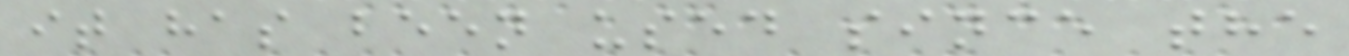it has been used since the
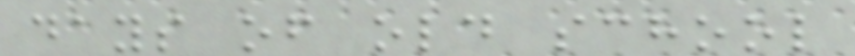days of old school
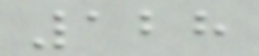128
